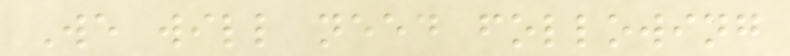We will need following
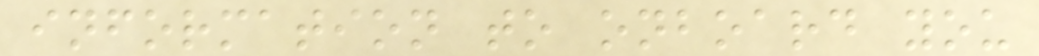information to onboard you
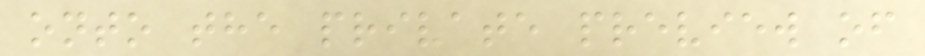onto the private preview of
